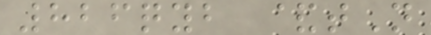826qyb &tN
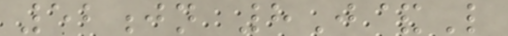52jn 8J&L
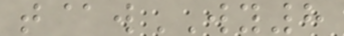t@wWY8
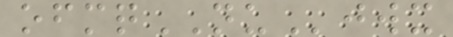ofmqNUjwx
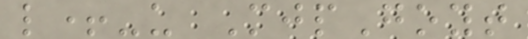l+-u MjpGoyt
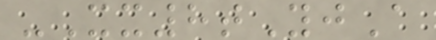-Xx8tYjA
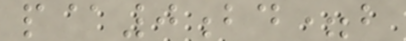p@0bd=b
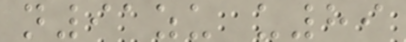n91zu u89
